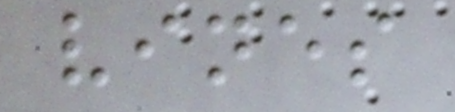vines
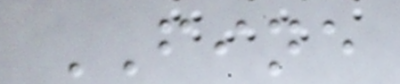FINE
